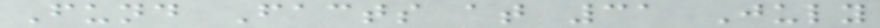Fund Facts at 31 July
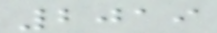2019
